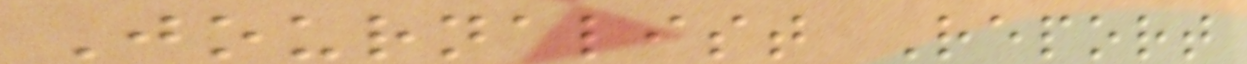Journalist Report
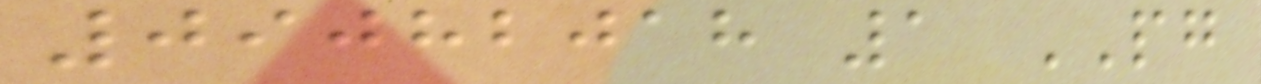09082018 1 PG
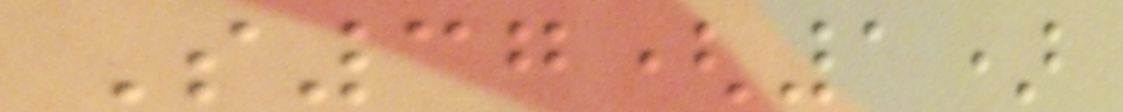S37(1)
